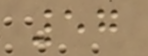57
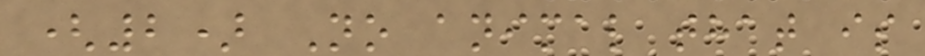(2) No animal that is
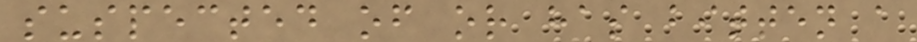suspected of or has bitten a
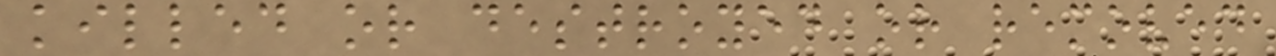killed or destroyed or removed
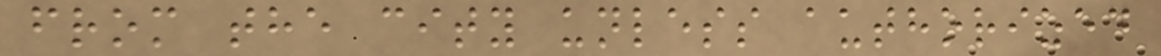from the city unless authorized
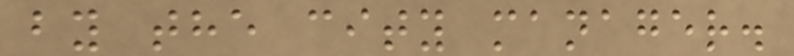by the city manager.
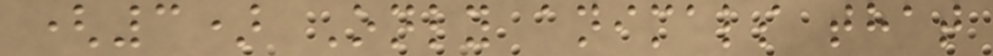(3) Only animals that
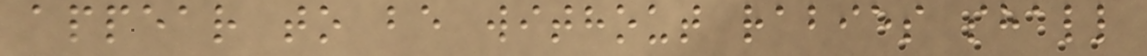appear to be without rabies shall
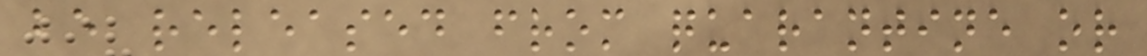be released from quarantine or
